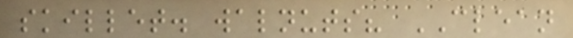skillet. walnuts? CLEAN
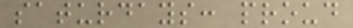saturdays: proud
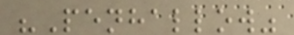"Penhallow"
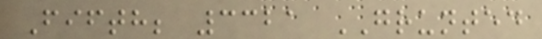Fifth; 3321 GRUNTED
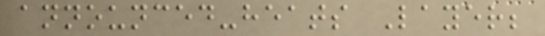announced-heats Layer;
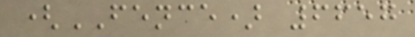(FENCE) 6657
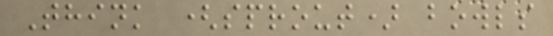Think (sprout) bowls
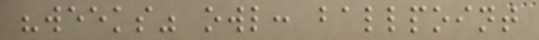"weeks" owl: ballpoint
